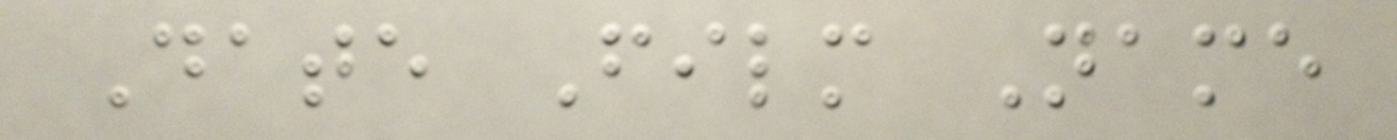Date Film Name
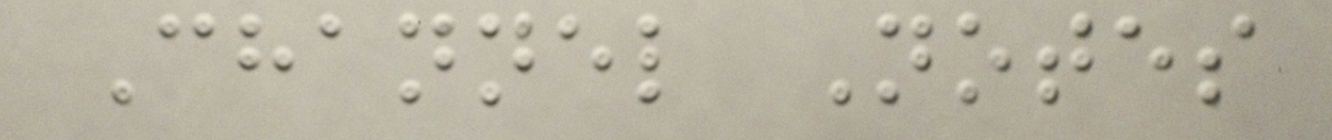Channel Notes
